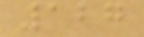127
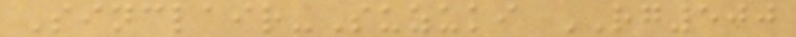Sinclair-Suzuki RG500
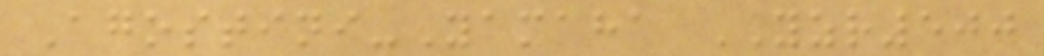Agostini-Yamaha YZR500
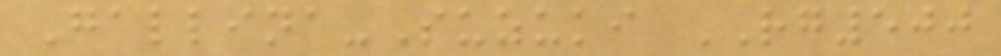Gallina-Suzuki RG500
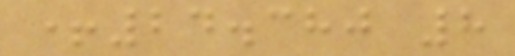+24.380 8
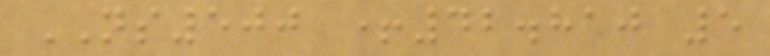NS500 +42.810 5
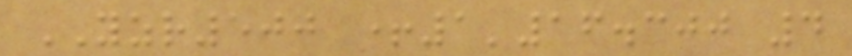YZR500 +1'16.300 4
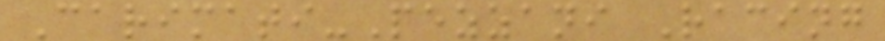Carimati-Pezzani Racing
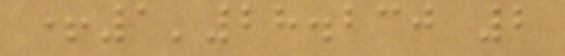+1'28.230 2
